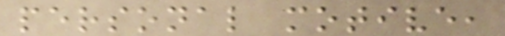personal motive,
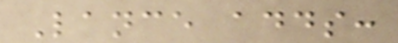Lance adds:
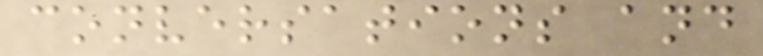conversations and
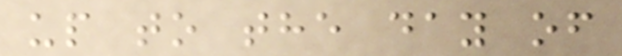up to the day of
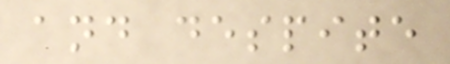and despite
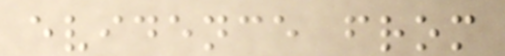evidence from
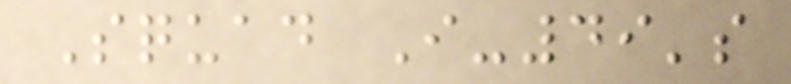Squad I-49's
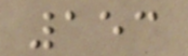153
